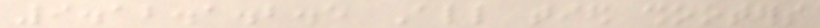9.12.1.2.5 All tied shooters
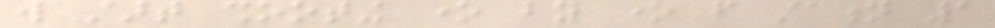will start shooting one by one from station 1
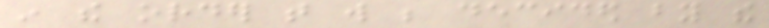in the order that will be decided by the
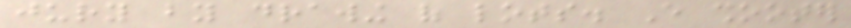jury by drawing of lots. Every shooter
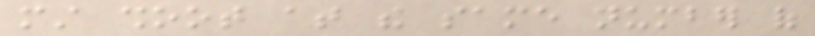must shoot at the same number of
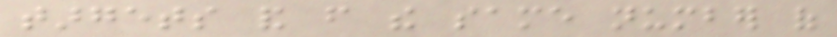targets and from the same number of
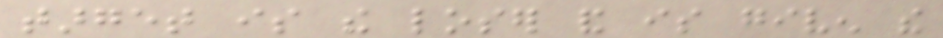target is the loser and is given the
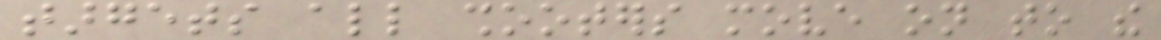targets all shooters move on to the
